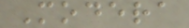Modera
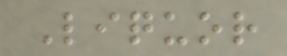Liquor
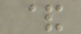&
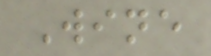Wine
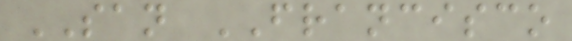SAN FRANCISCO
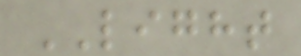LIGHT
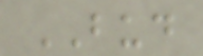BUD
